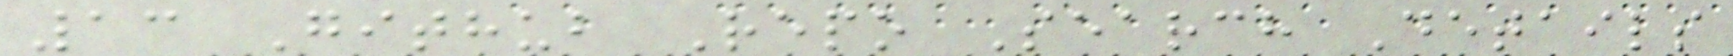13 Github Repo Search Details
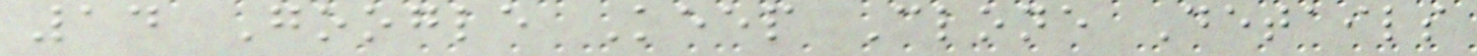14 Google Keep Clone Details
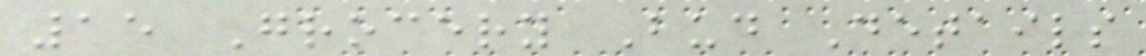15 Grocery Bud Details
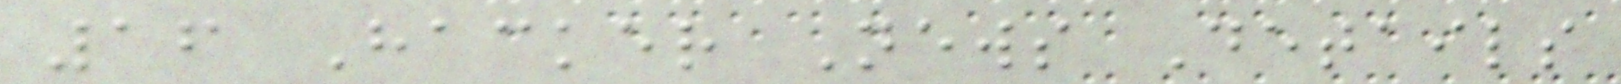16 Hacker News Details
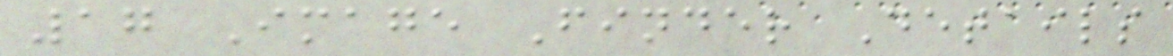17 Image Finder Details
